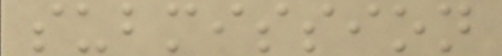submission
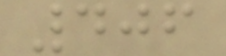406
